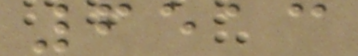6513
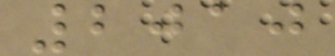2010
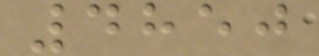4850
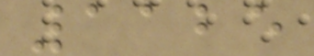1125
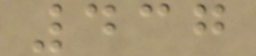437
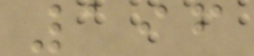196
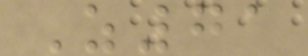Z71
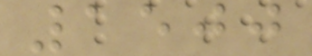1500
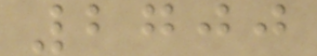2700
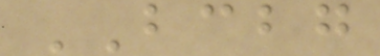BCBG
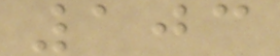103
